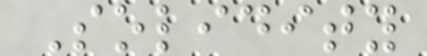Solidity
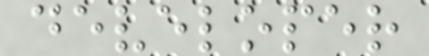developer
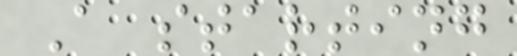A starting
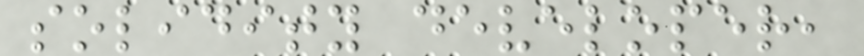solidity developer,
